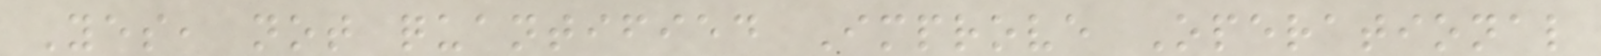Yes, not quantified Improve Operational
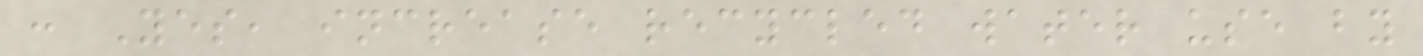: Yes, increase recycled water use by
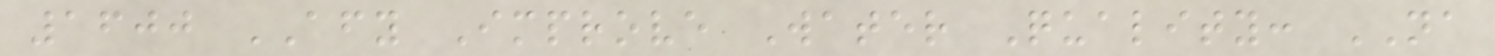1600 AFY Improve Water Quality: NA
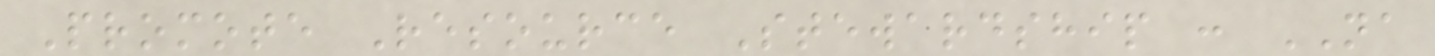Promote Resource Stewardship : NA
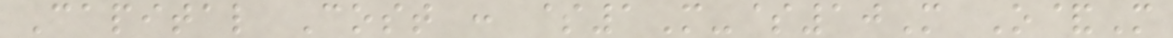Capital Cost : $1M-$10M O&M
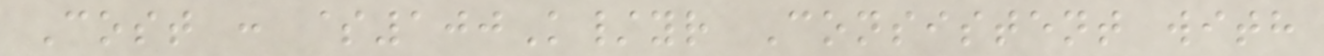Cost : $100K/yr Consistent with
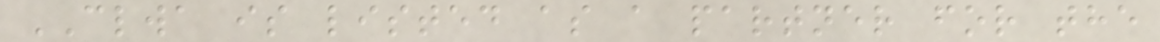CLWA is listed as a partner for the
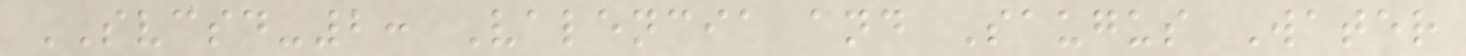SVCSD-2: Valencia and Saugus Water
